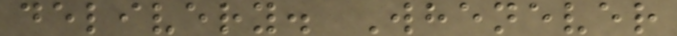delivery. Whenever
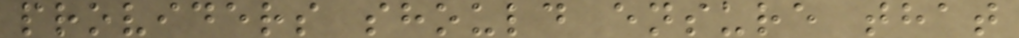providers should ensure that
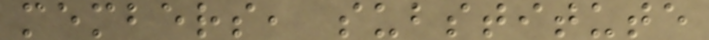members, substitute
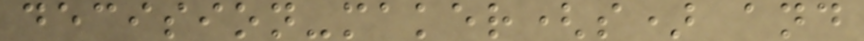decision-maker(s) and
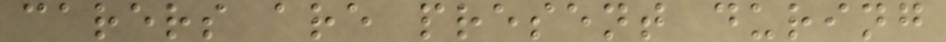carers are present during
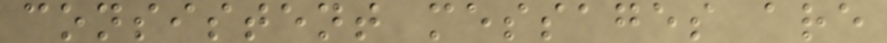consistent messages are
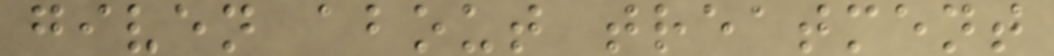given about treatment
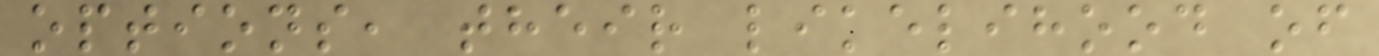options, their likelihood of
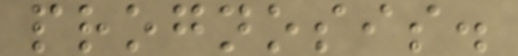prognosis.
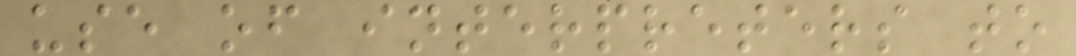use of interpreters to
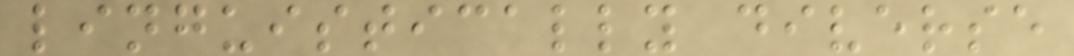linguistically diverse
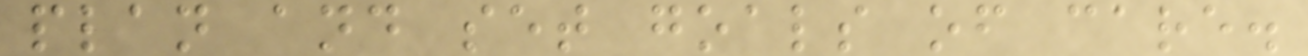plan and set goals of care.
